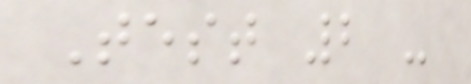Test 2 -
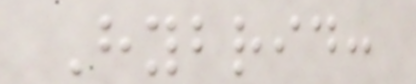Hybrid:
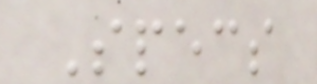Specs
